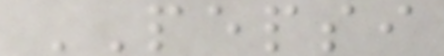PEPSI
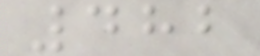482
